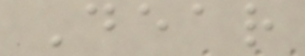Dear
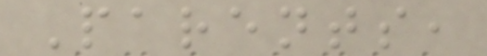Parents,
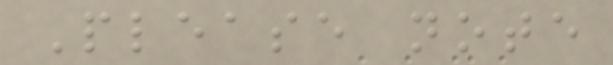Please note
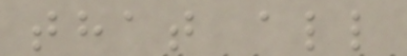that all
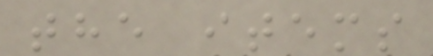the items
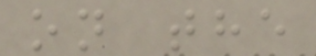on the
